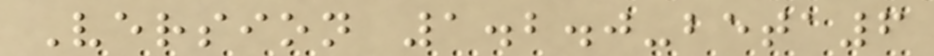Version 1.2.0-beta6
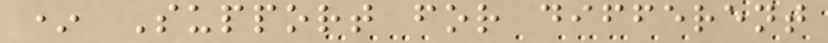* Support for different
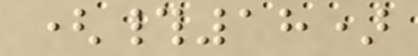(#18)
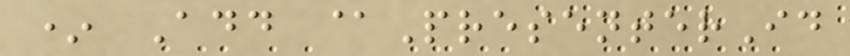* Add @PresenterId
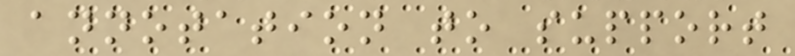annotation to support
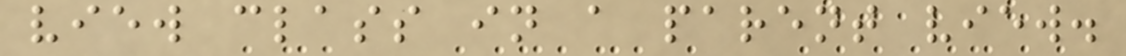view class in a parent view.
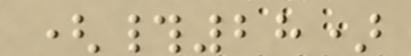(#28)
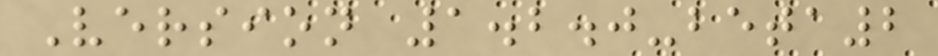Version 1.2.0-beta2
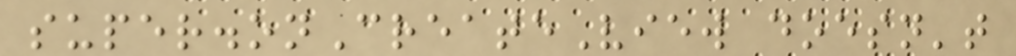super.onCreateView doesn't
